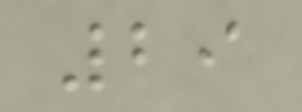29
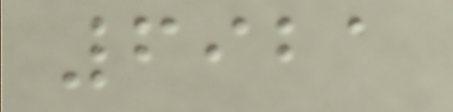6921
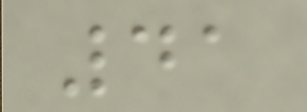41
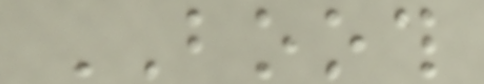BOOTH
